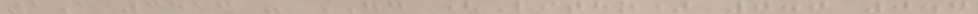1A 3516 - HD (Litho) 0.0 0.7
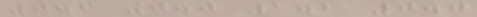0.6 0.0 1.2 0.0
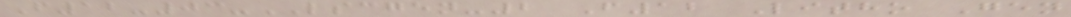F12-03-LSCGEN-2 F12 Litho Gen
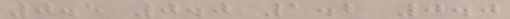0.5 0.0 1.2 0.0
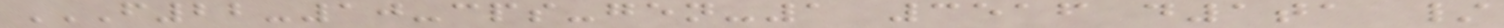F22-10-CPS-GEN-1 3516 D1TA /
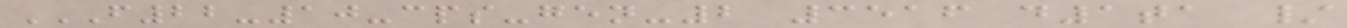F22-10-CPS-GEN-2 3516 D1TA /
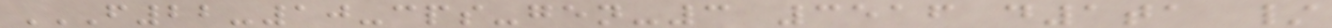F22-10-CPS-GEN-3 3516 D1TA /
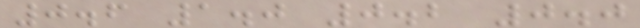0.6 1.0 0.2 0.0
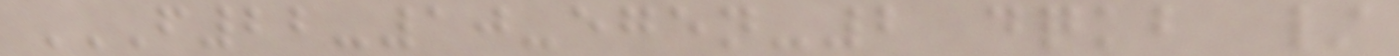F22-10-EGEN-2 DQKB /
